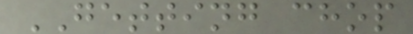GETTING chop
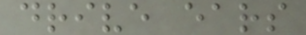drive ears
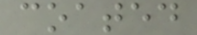coated
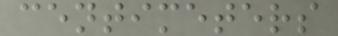centimeters
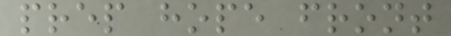prep hope front
